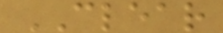CLEAR
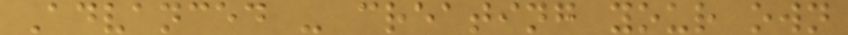Advanced - creating your own
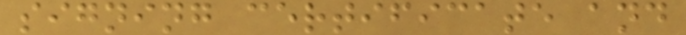signing certificate and
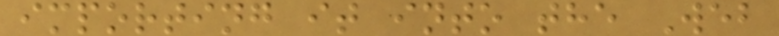importing it into the Web
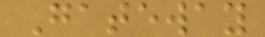Gateway
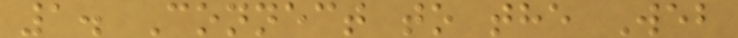1. Connect to the Web
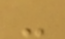-
